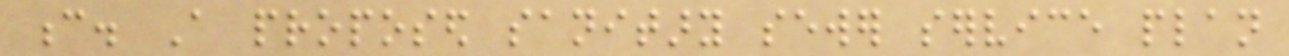c. A proposed sanitary sewer service plan
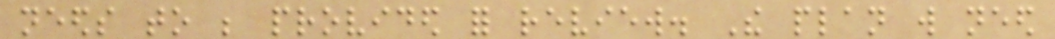needs to be provided for review. The plan will need
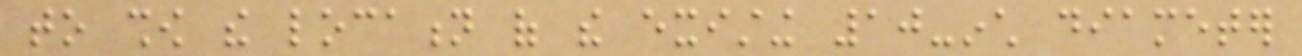to show the location of the existing 10-inch diameter
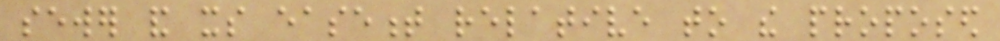sewer and its easement relative to the proposed
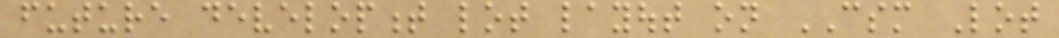future development lot layout on CSM Lot
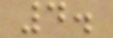4.
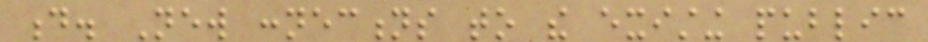d. New connections to the existing public
